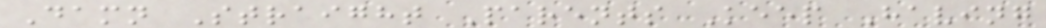Damn Straight Parents Keep Having
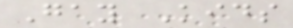Gay Kids
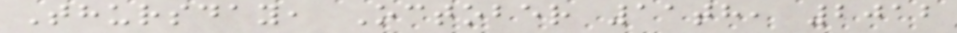Thursday, October 11th, 2012
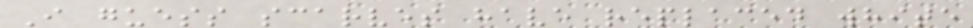I guess scarves have replaced white
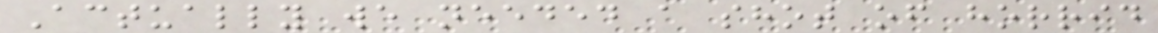Actually we needed a shot of horrid
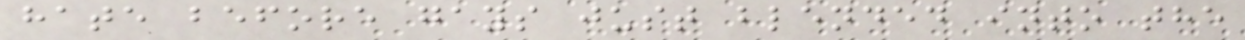hate before gays just blended into the
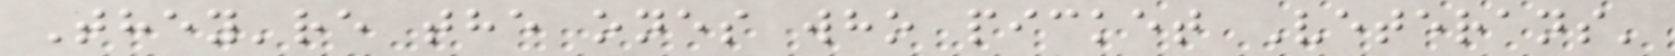They're the ones who picket Veterans'
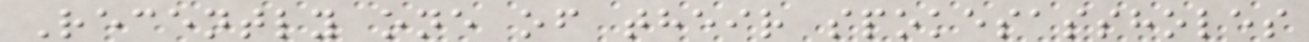Recently one of their spokesassholes
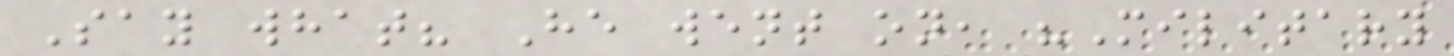Say what? He went on, "Military
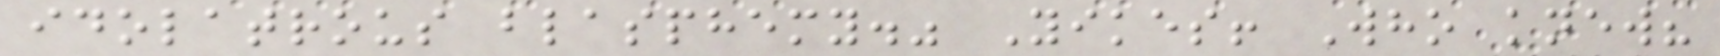idolatrous blasphemy." Yikes! Who knew?
